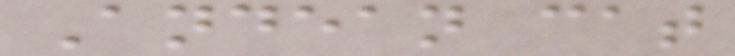Andean cat
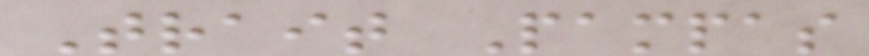Trait Pampas
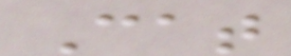Cat
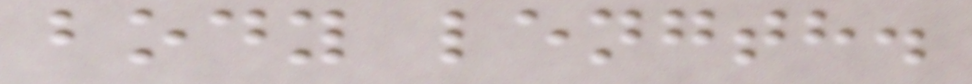body length.
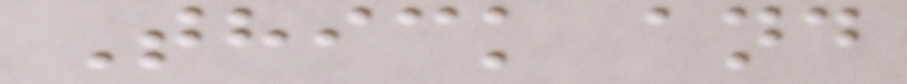Thick and
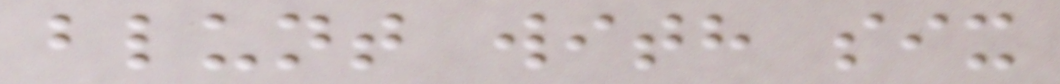blunt with six
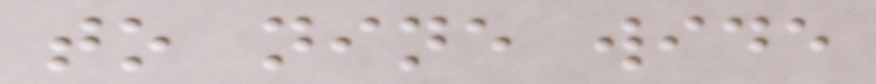to nine wide
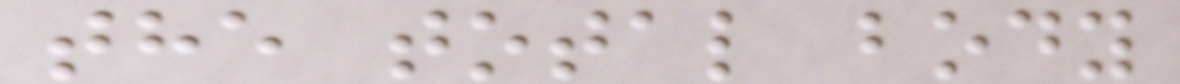the total body
